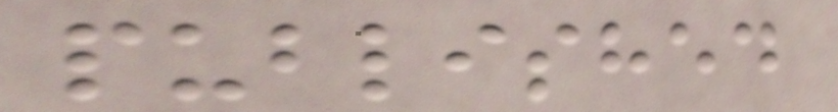published
